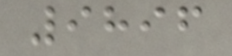9896
